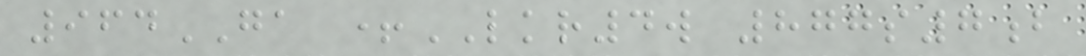964GA +LKR4w 877s7b
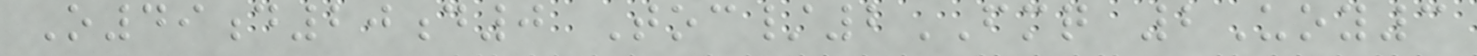O49d20d0 Toc/2FMQ 2Uoy3
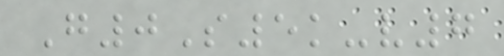G0S5k-v7
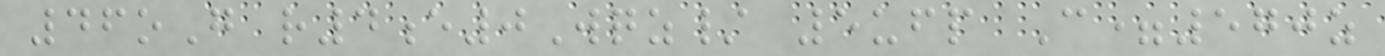46oG r4e0Wqz/ 5ufp C=570z
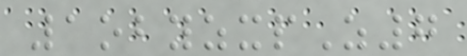1obyzxpZ7
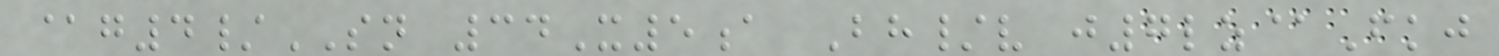@g4/SN 34X5a Bh/v j7lz@Fkj
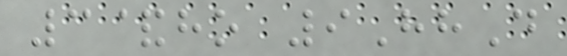3&ho 9HhD
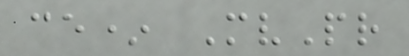ce* MvPr
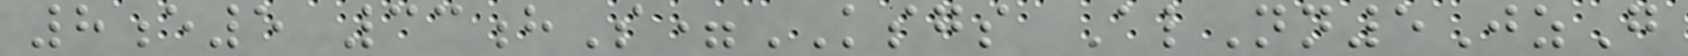8e5 33hS=KSGS AlNn5JzG
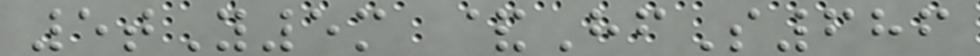5tY5m &HfS686
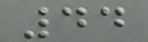44
